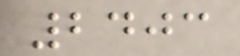2403
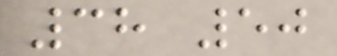38 50
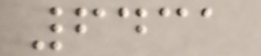6431
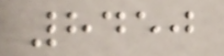8450
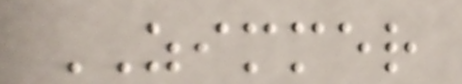ZIMMER
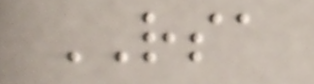RSA
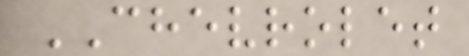CHEVROLET
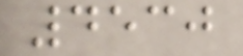4530
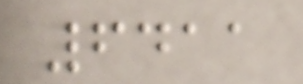6411
